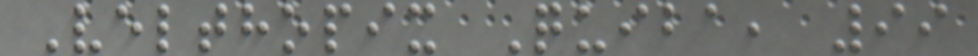Velthopix Quiba, 99
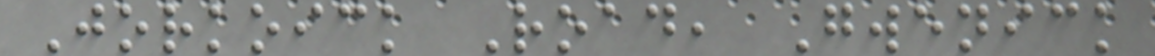Jorkoick Road, Gwenick
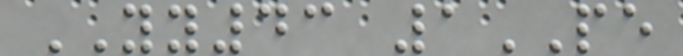YY43 1PE
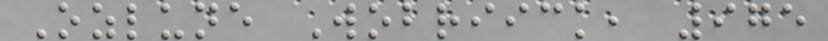Ozlune Wobriick, 975
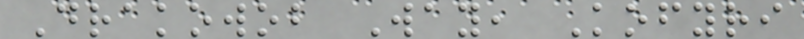Drakowob Way, Kofyri
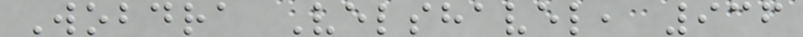Wobdra Velshavel, 936
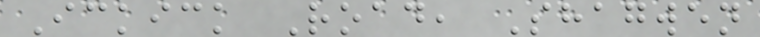Ickick Road, Shagwen
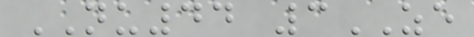NU44 3ZE
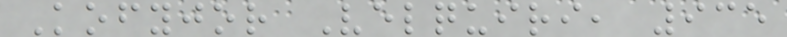Kofyjor Velquiri, 935
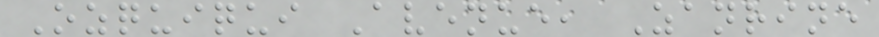Ozquiqui Avenue, Zanrine
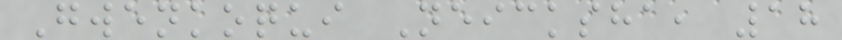Gwenkoqui Neicksha, 18
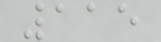115
